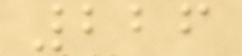226
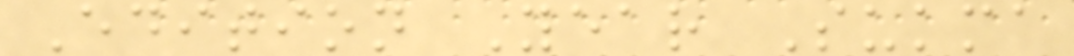Edition Year Sukma
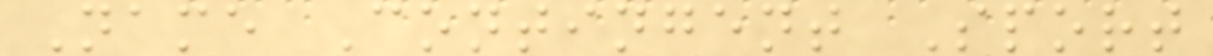Name Contingent Sport
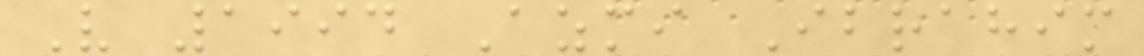V 1994 Azmi Ibrahim
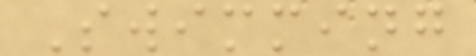Swimming
